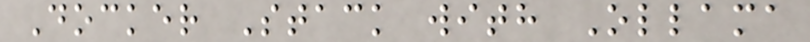Docker Stack with Ollama
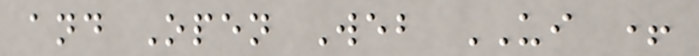and Open Web UI +
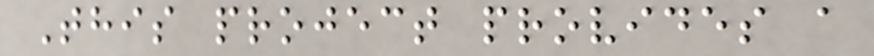This project provides a
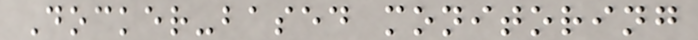Docker-based monitoring
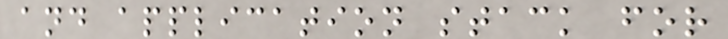and application stack for
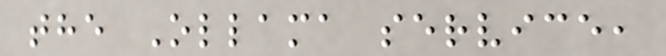the Ollama service,
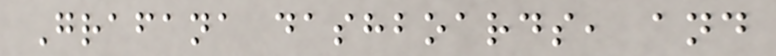Grafana dashboards, and
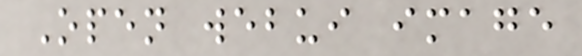Open webui image
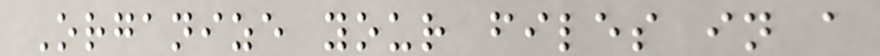Organize your files in a
